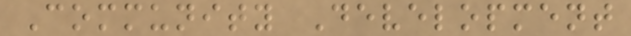Community Development
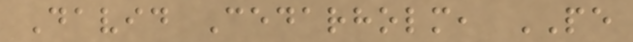David Cedarholm, PE
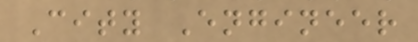City Engineer
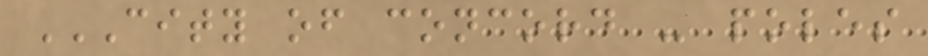CITY OF CONCORD - POLES
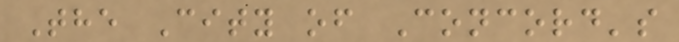The City of Concord's
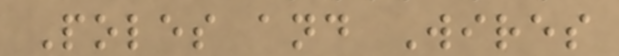Poles and Wires
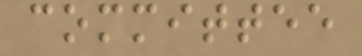committee
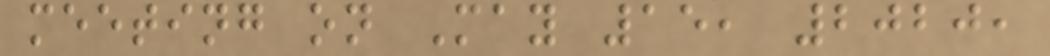meeting on May 15, 2020,
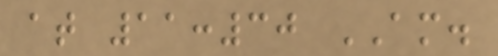at 11:30 AM.
